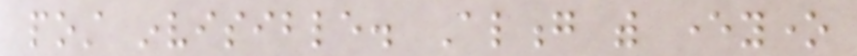post invisible. Along with everyone
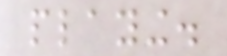playing.
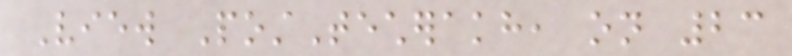View PostTecherakh, on 23
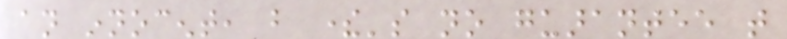an innocent, but there's no guarantee that
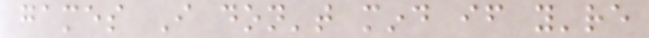games I don't mind if you're
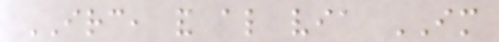IRC, and also via IM
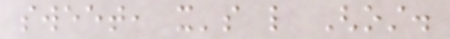sweet, it's like Ghost.
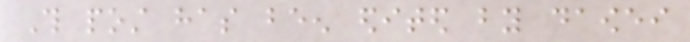This post has been edited by daowei
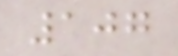107
